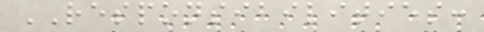RESPONSIBILITIES:
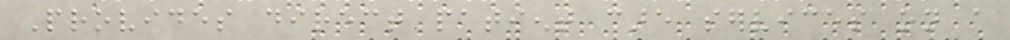Provides direct patient care services on a
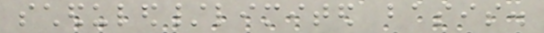scheduled/limited basis.
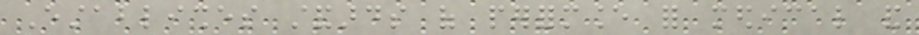Establishes standards of performance for medical and
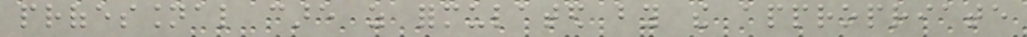professional care as formulated by the appropriate
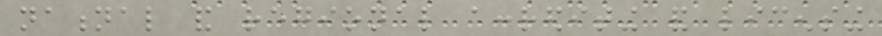national and regional accrediting and licensing
